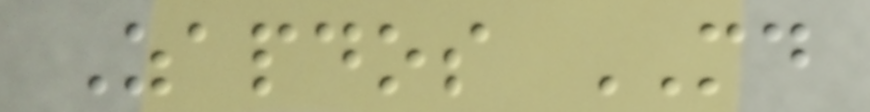Zapdos MD
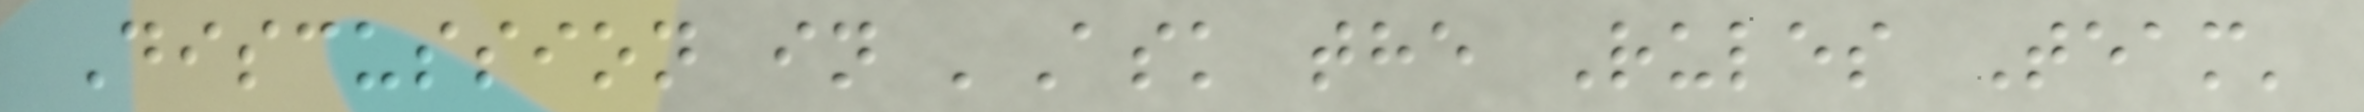Discussion in 'Ask the Rules Team'
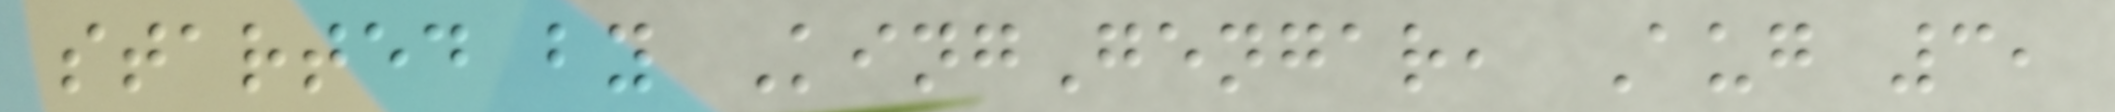started by KingGengar, Aug 3,
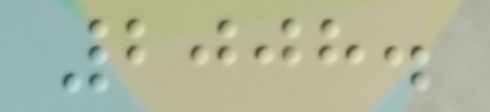2008.
